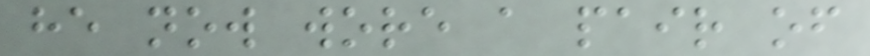he now wore a pair of
